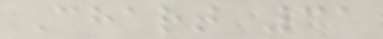Chart 31
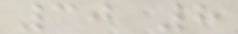30 8
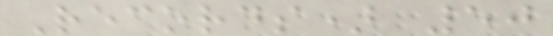Records) 50
